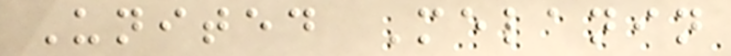United Melanin
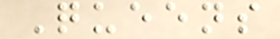Queens
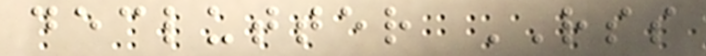declutter RSS
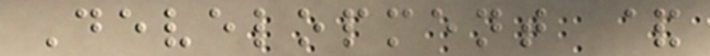Development &
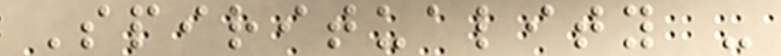Spirituality -
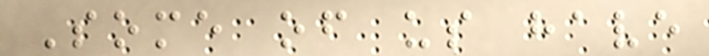Some of us have
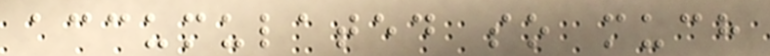accumulated so much
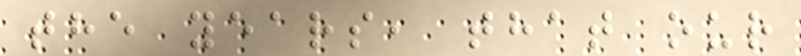the years, that our
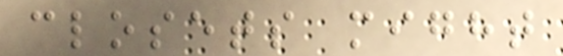closets might
